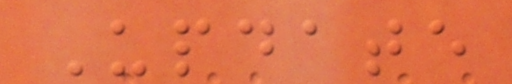Update
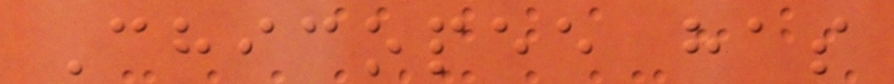Chicopee has
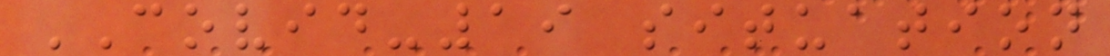COVID-19 situation
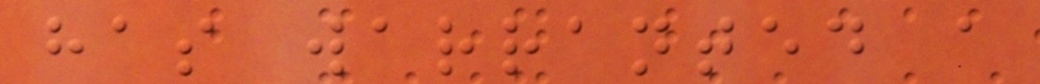has warranted a
